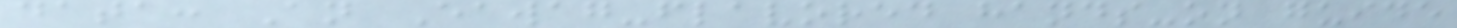data: An Eawag-flavored hands-on guide
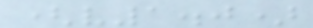(v1.0)
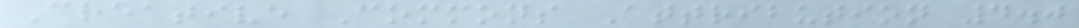Creative Commons Attribution 4.0
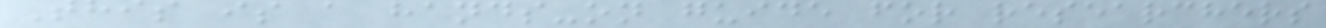This is a hands-on guide for researchers
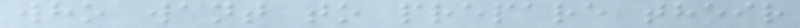who want to prepare their
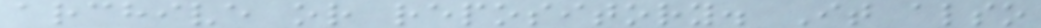archive or repository. It also
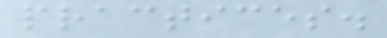practices.
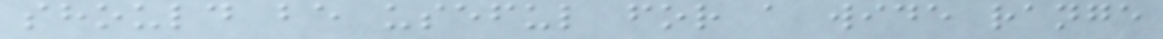should be useful for a wide range
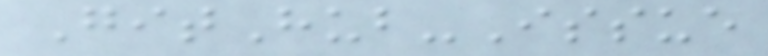GitHub-Issue
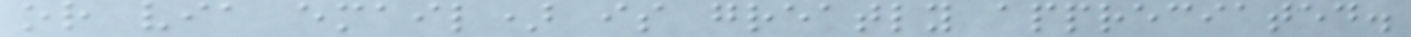or via email) is greatly appreciated.
